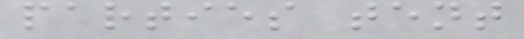parties tent
